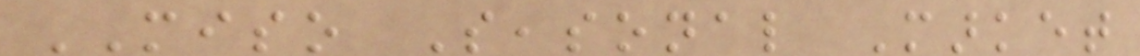MISO Seasonal Market
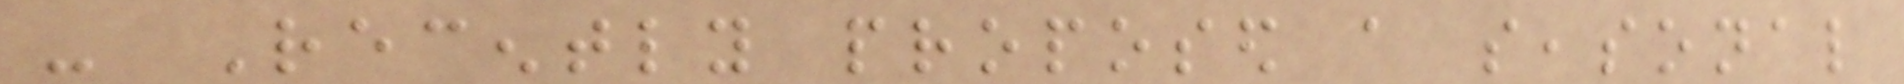- Recently proposed a seasonal
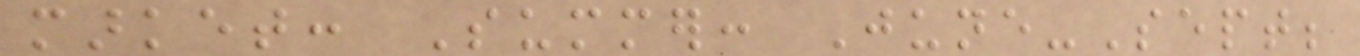market: Summer: June-Sept;
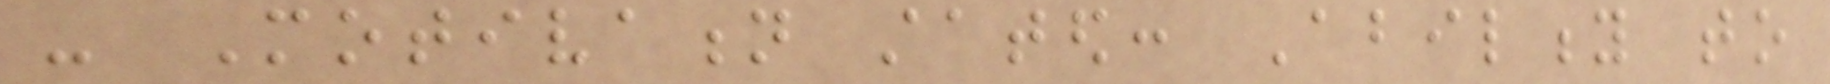- Motivation stated: Ability to
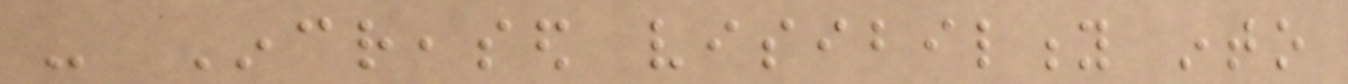- Increased visibility into
